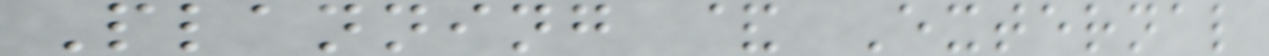Planning & External
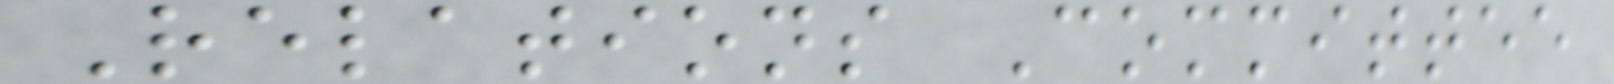Relations Committee
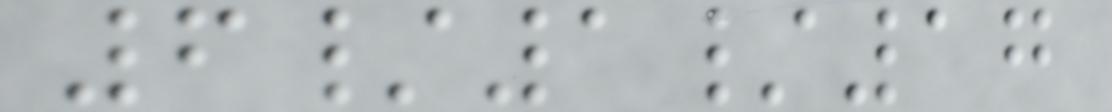6/1/17
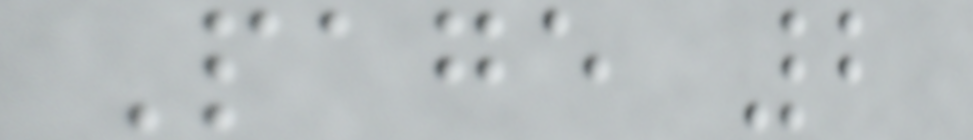Page 2
